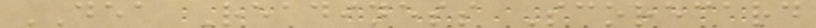DEA Readiness Scorecard
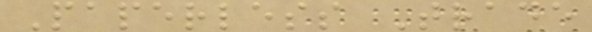Paperless Trade
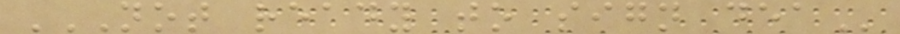NOT READY TO SIGN DEA
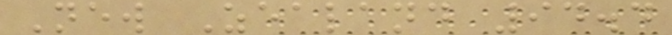New Zealand 94.4
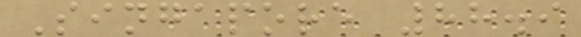Singapore 88.9
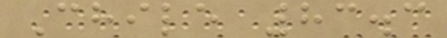Chile 83.3
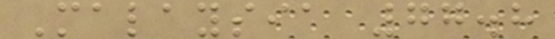Malaysia 77.8
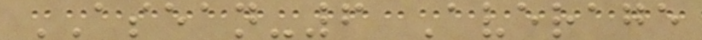ASEAN-6 Average
